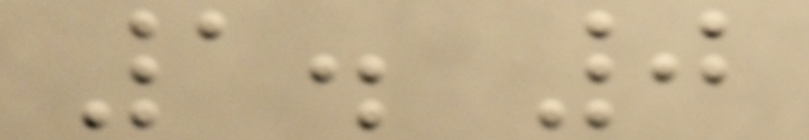1. 0
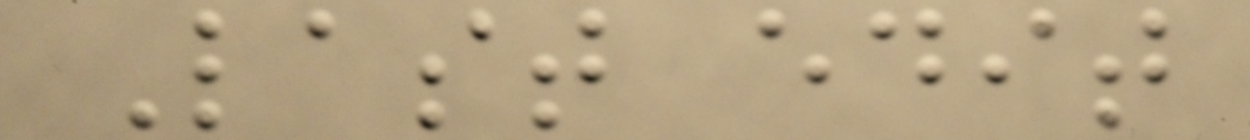Last edit
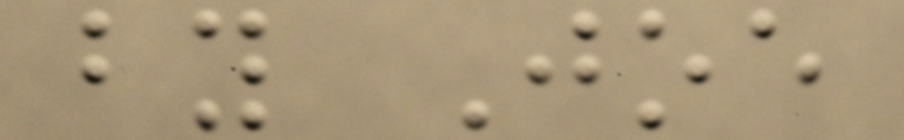by Joe
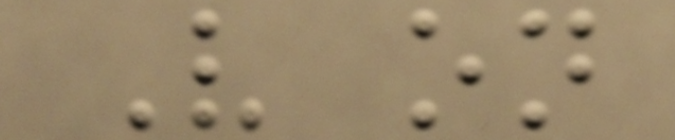V on
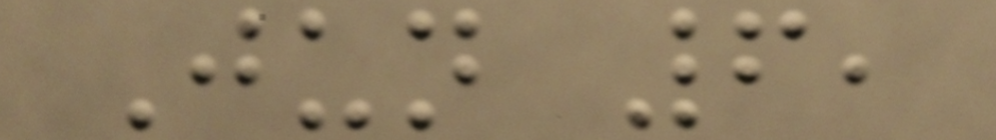Jun 6,
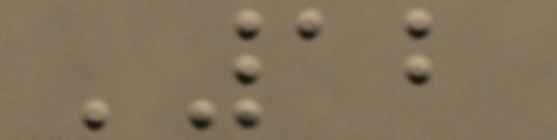'12
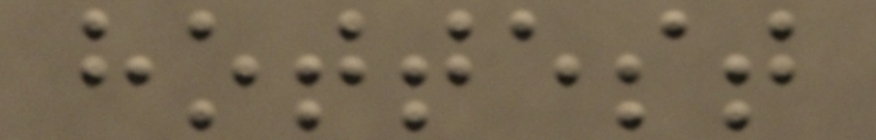hottest
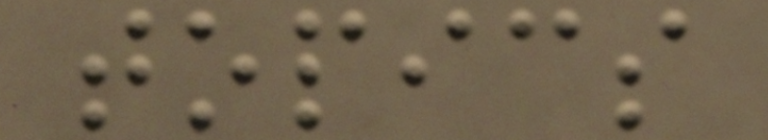topics
